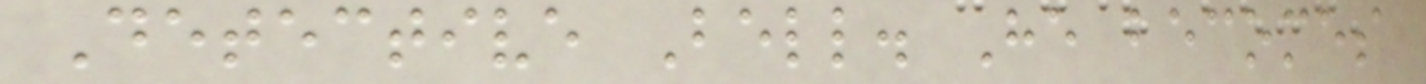Detective Bell. He becomes
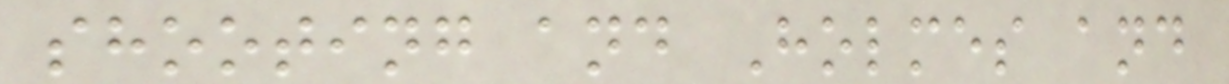shooting and Holmes and
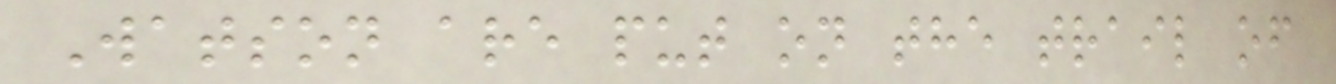Watson are put on the trail of
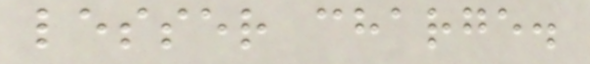lesser charge.
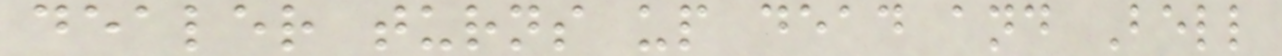dealer turns up dead and Bell
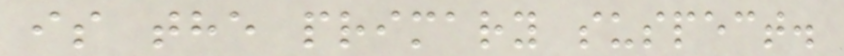is the primary suspect.
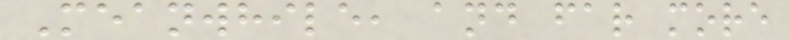Meanwhile, and far more
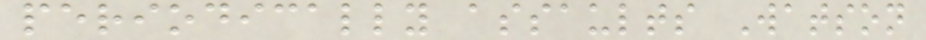periodically assaults Watson
